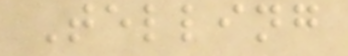Telling
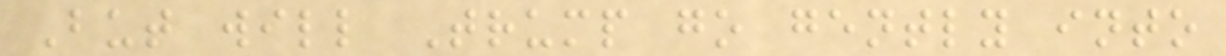But will Trump go gently into
